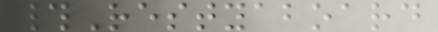#Restyaboard
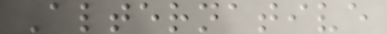Alternative
